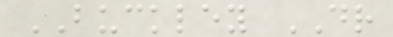BUCKLEY DR
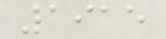1915
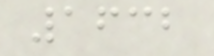1632
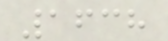1638
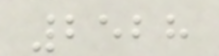2528
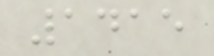1415
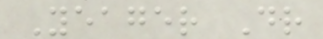Yeager Dr
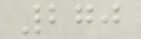270
